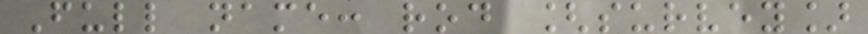Full name: rod [survey]
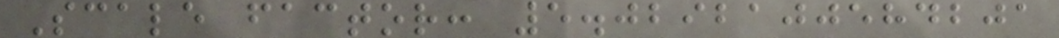Scale factor: 5.0292100584201
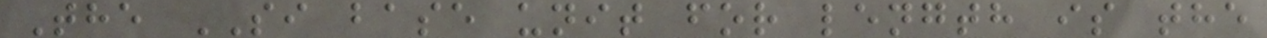The SI base unit for length is the
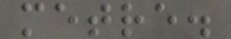metre.
